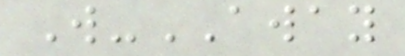W-AWAY
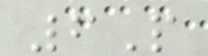6P
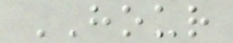HOUR
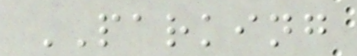PARKING
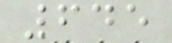645
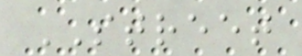STREET
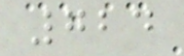724
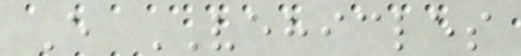E VEHICLES
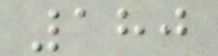180
